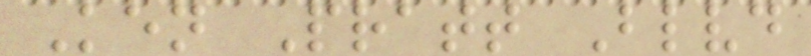Ken Pratt Blvd
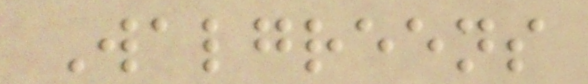Walgreens
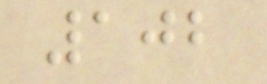102
